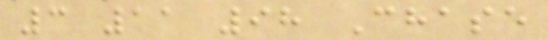3 11 98 Chase
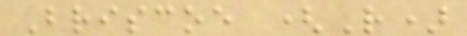Briscoe (R)
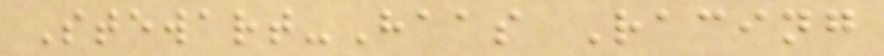Stewart-Haas Racing
